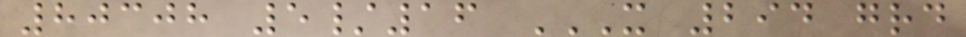80308 5/16 X 294 GRD
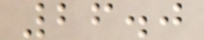26.0
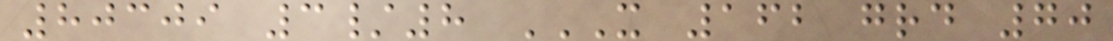80309 3/8 X 162 GRD 70
